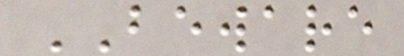BEWARE
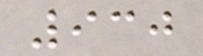930
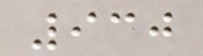930
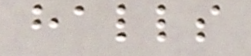halls
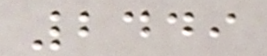2449
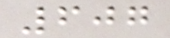607
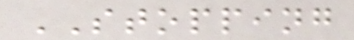STOPPING
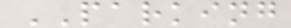PARKING
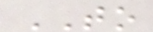TO
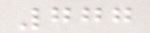777
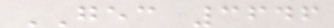GEC 3646
